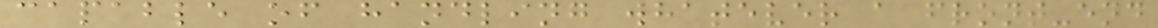capable of handling whatever a front-end
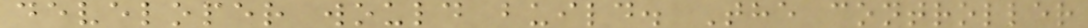developer would build. The controller
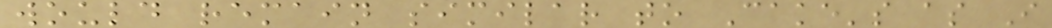would remain similar to Cake's as I
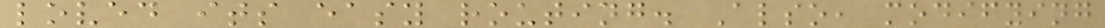loved its easy routing. Also, modifying
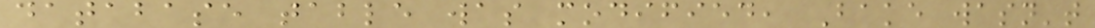database table was modified, Bake wasn't
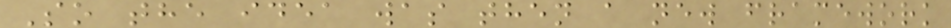So the idea was then a new framework
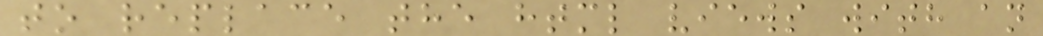to replace the html views with an
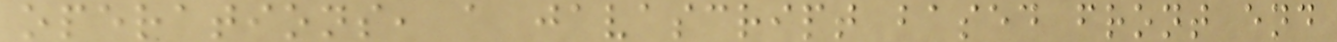operations, a javascript based front end
